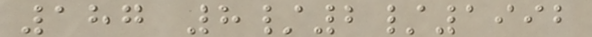187 8/2/1992
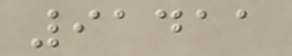91411
